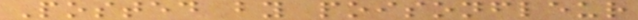Posted by poisonfleur
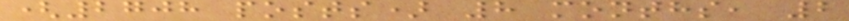(2708 posts) 8 months, 2
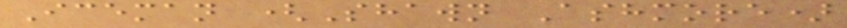Iceman (Shawn Ashmore)
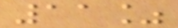11%
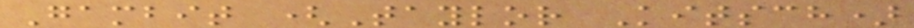Gambit (Taylor Kitsch)
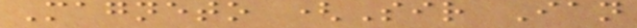Magneto (Sir Ian
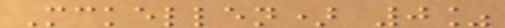Mckellen) 0%
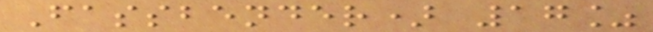Fassbender) 17%
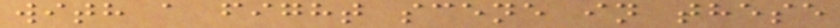with a fight scene in these
